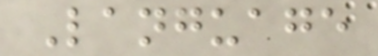Language
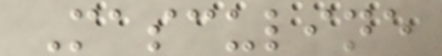Masculine
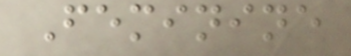Feminine
